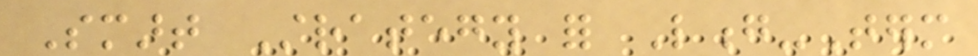Smart Strategy for Long-Term
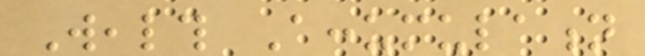Wealth Accumulation
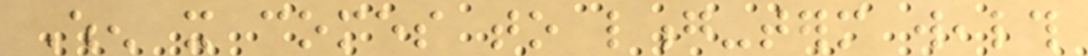When it comes to long-term wealth
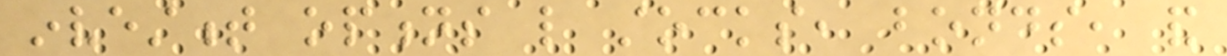investment options like stocks, bonds, and
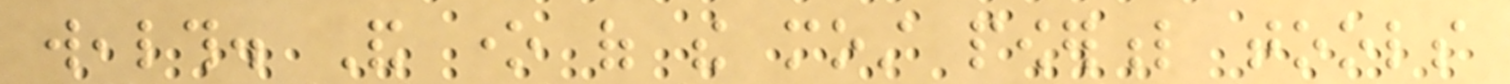wealth. And one of the most powerful tools
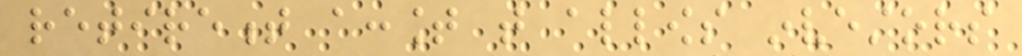retirement account that allows investors
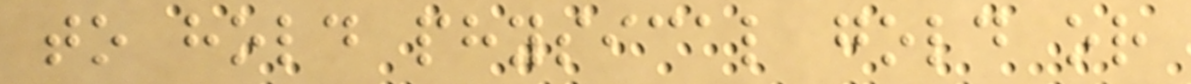to hold physical gold or
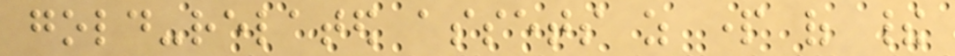gold-related assets as part of their
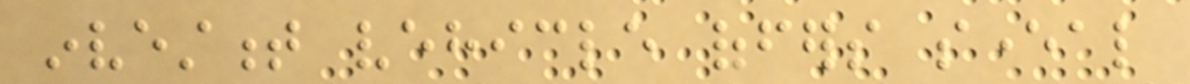investment vehicle offers several
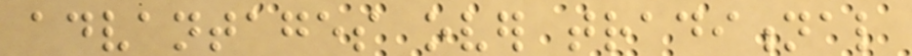advantages over traditional
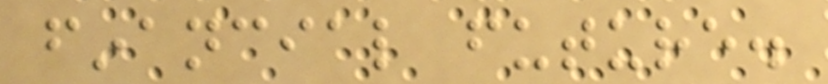financial future.
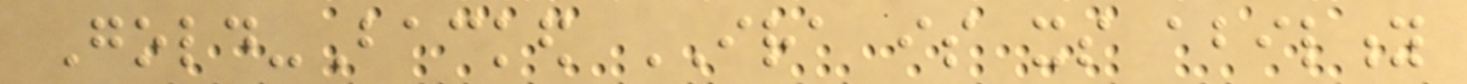Gold-Backed IRA is its ability
